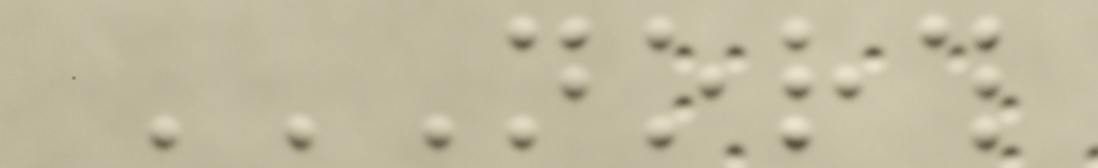NORTH
